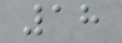18
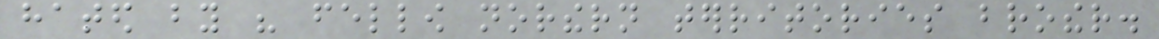hated by his fellow northern territories brother.
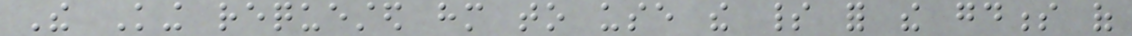The King requested him to use the spirit for the goodness of
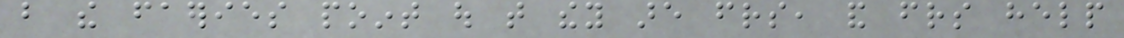but the faeries point out that they are friends, and friends help
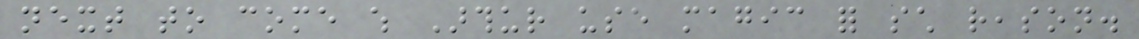next to come which Arthur use magic for such reason.
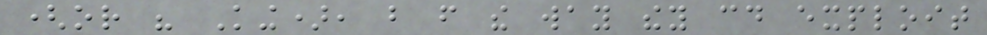(or his King), but from the way they could exploit
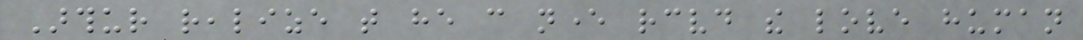Arthur realize that he can never received the love human
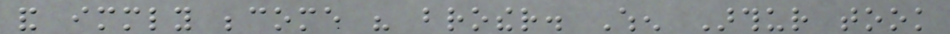and immediately become his brother. When Arthur took
